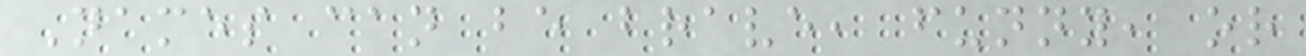Names can be brave, funny, or
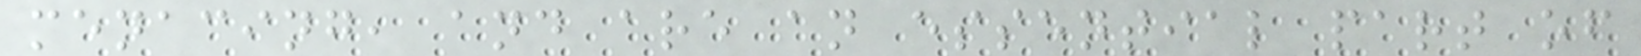menacing, and are an essential part of
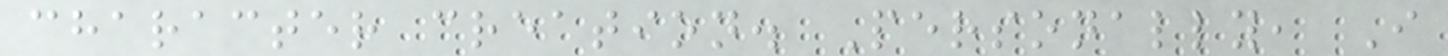character creation. Personally, I
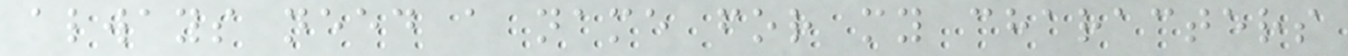always need a name for my characters
